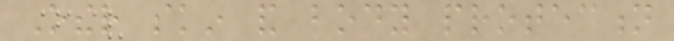Other skin and body protection
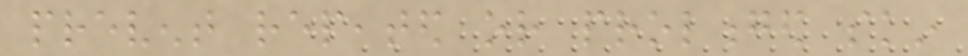prevent repeated or prolonged skin
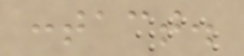contact.
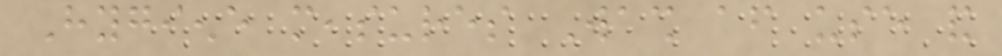Hygiene measures Wash after use and
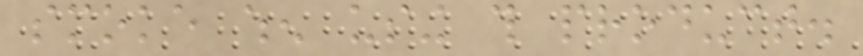smoke when using this product.
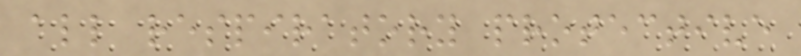all respiratory protective
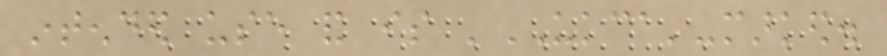intended use and is 'UKCA'-marked.
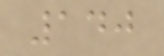140
